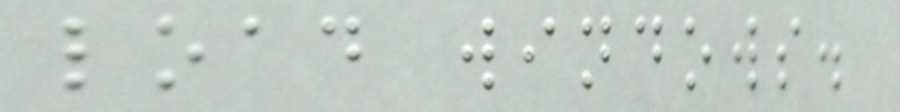load windows.
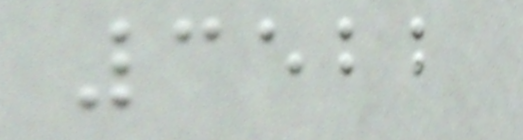3522
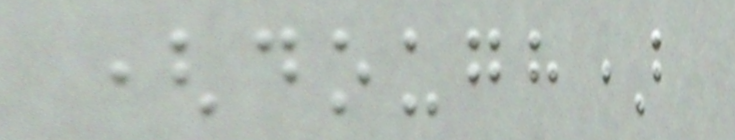(dough)
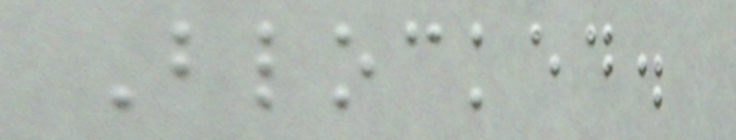Blocked.
